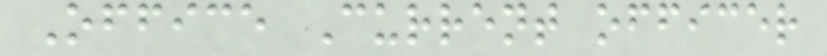Office Current officer
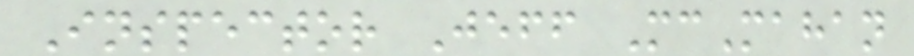Inspector Jeff McMahan
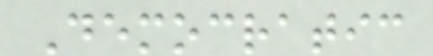Democratic
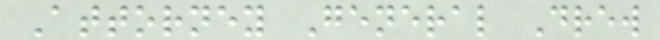Attorney General Drew
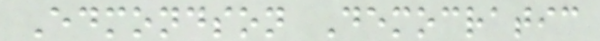Edmondson Democratic
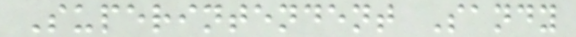Superintendent Sandy
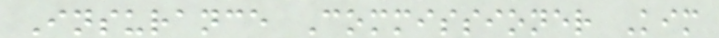Insurance Commissioner Kim
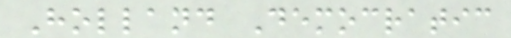Holland Democratic
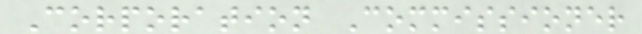Corporation Commissioner
